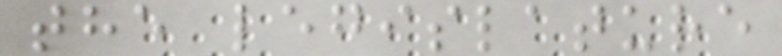the legislature
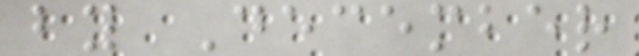by December
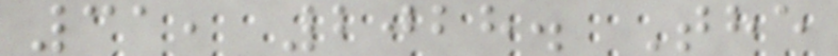31, 2028. The
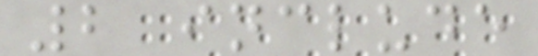2 include
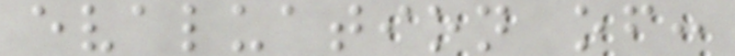evaluation of:
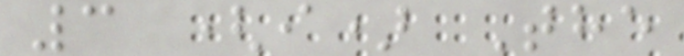3 (i) The
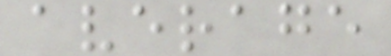average
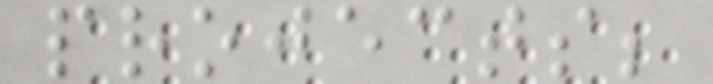projects;
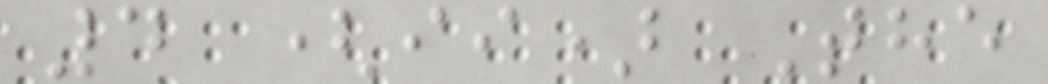4 (ii) The
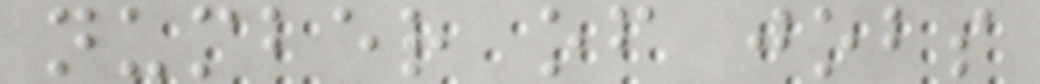number of jobs
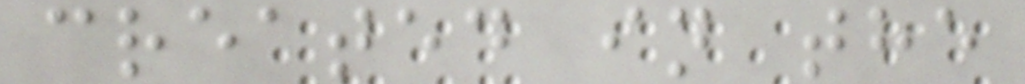created in the
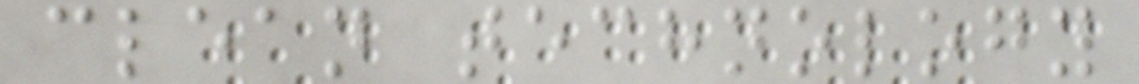clean technology
